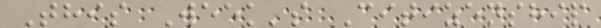This Week's Citizenship
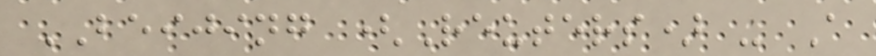BEIJING (Reuters) - A
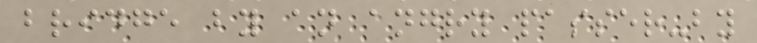bridge by an angry passer-by
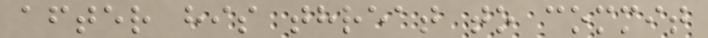after his threat to commit
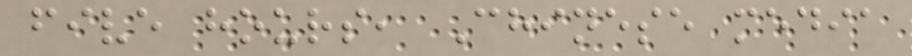five hours, Chinese media
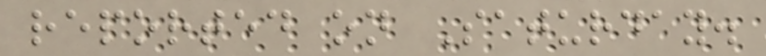reported on Saturday.
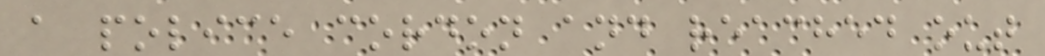a police cordon and reached out
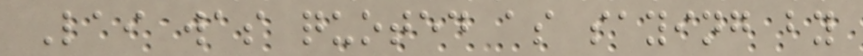Lai was quoted as saying by
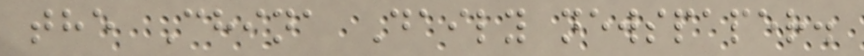the China Daily newspaper.
